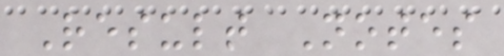Result Notes
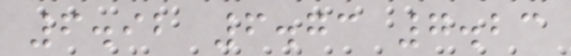6.92 6.73 7.23
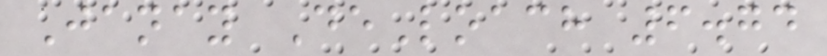Janay DeLoach 6.74
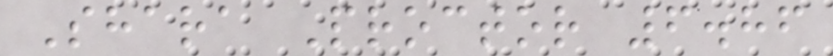Shara Proctor 6.86
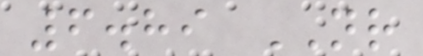6.89 NR
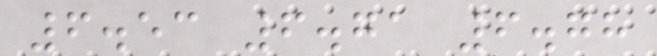6.53 6.71 6.78
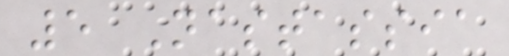5 Nastassia
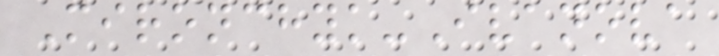Mironchyk-Ivanova
